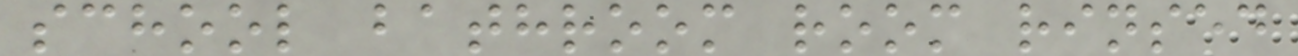school bathroom room rinsed
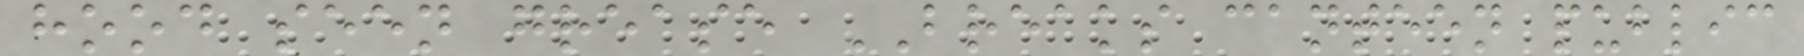hood seen grease BREAKS canteen public
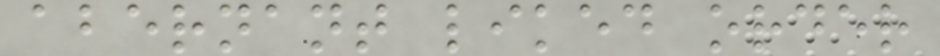abernant liked order
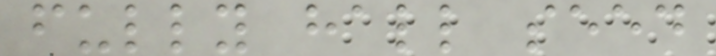fully hall seed
